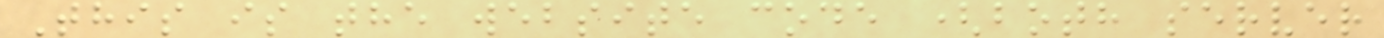This is the website code (both server
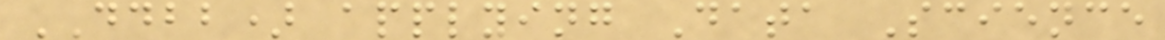DDBB) applying Data Science
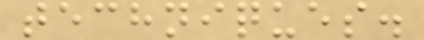techniques.
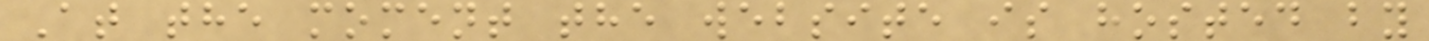At the moment the website is hosted by
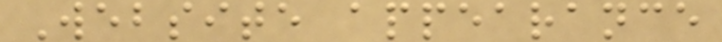Website appearance
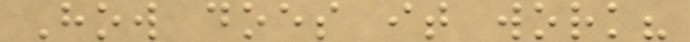How does it work?
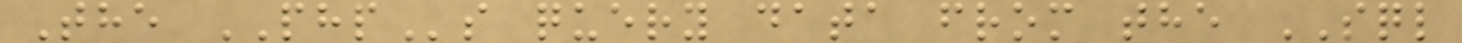The PHPs query data from the SQL
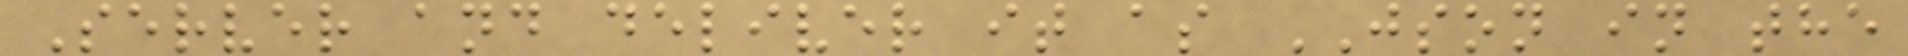Server and deliver it as JSON in the
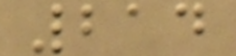214
